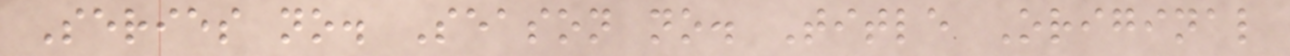Series no. Season no. Title Original
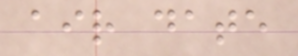air date
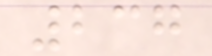237
